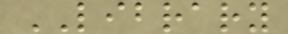LIBRARY
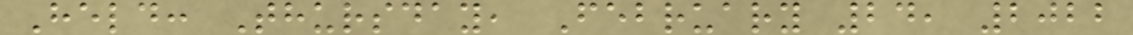Held: Thursday, February 24, 2022
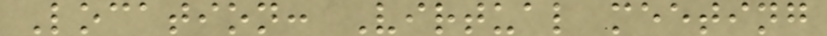Location: Virtual meeting
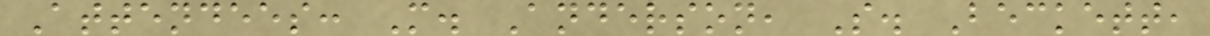Attendees: M. Anderson, S. Beckett,
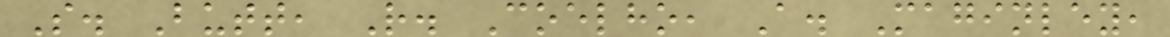S. Butt, R. Coelho, A. Maginley,
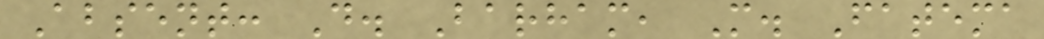Absent: D. Barham, M. Fatema
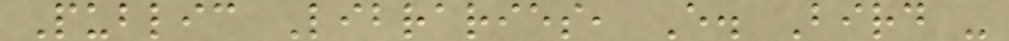Public Libraries, E. Bird -
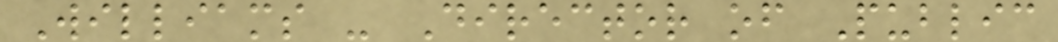Williams - Director of Public
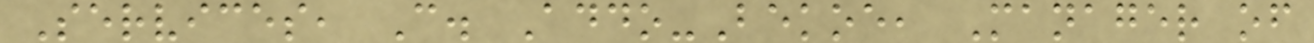Services, C. Addo-Bekoe, Manager of
